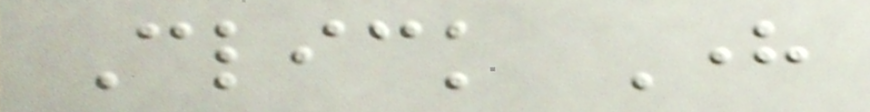Click Here
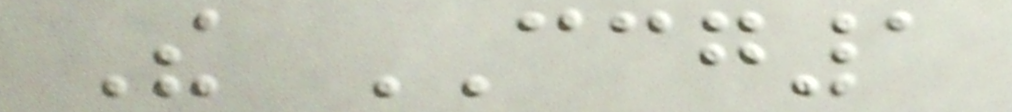The CCG1
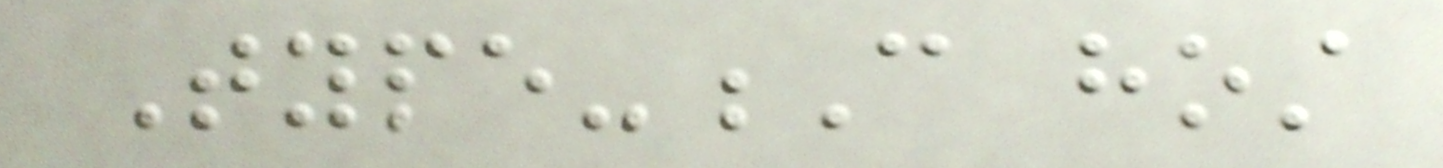Type-C host
